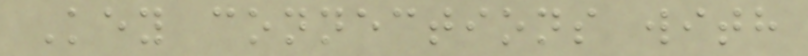Key connections with
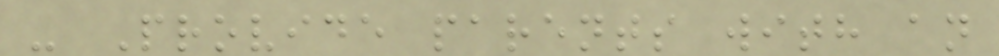- Provide parents with an
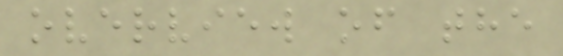overview of the
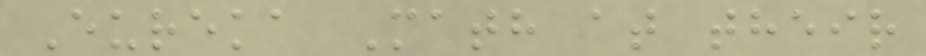Eureka Math at their
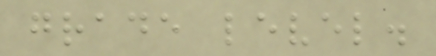grade level.
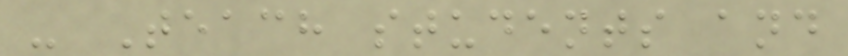- Teach students and
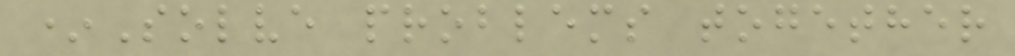*Solve problems together
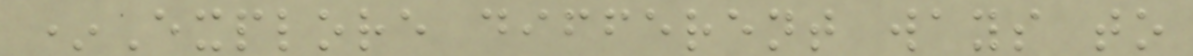*Explore different ways to
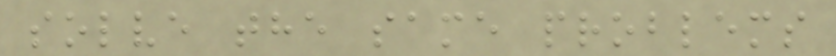solve the same problems
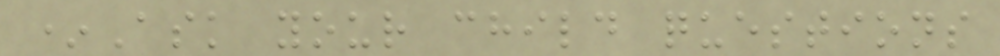*Ask your child questions
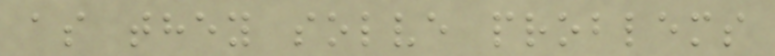as they solve problems
